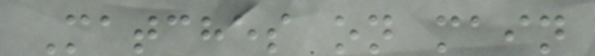Matches on main
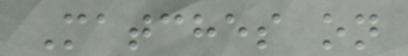Matches on
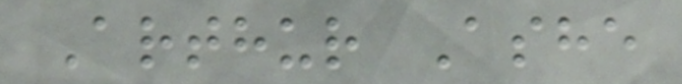Arthur Ashe
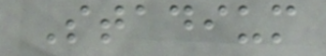Stadium
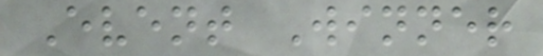Event Winner
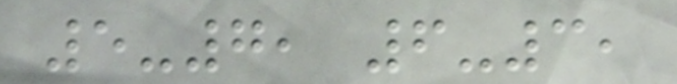5-7, 6-3,
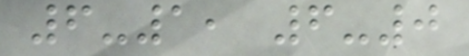6-1, 6-0
